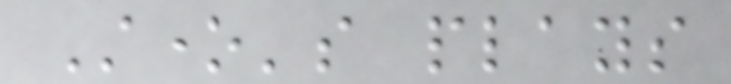Stone's plays
